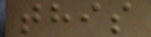this
